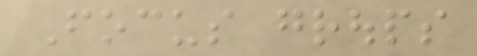Focus groups
